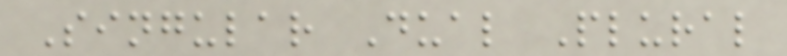Singular Dual Plural
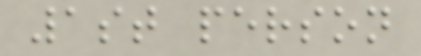1st person
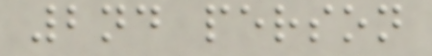2nd person
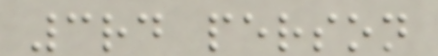3rd person
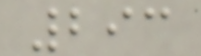293
